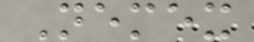Nemex
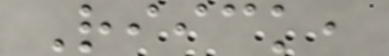Riick,
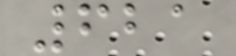621
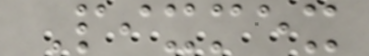Pixmex
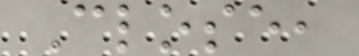Close,
